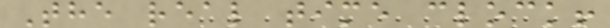The real time clock!
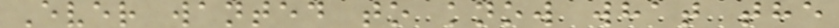Ever wanted to know what the
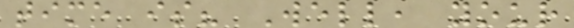time is? Well, your
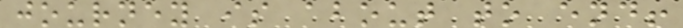journey is about to end!
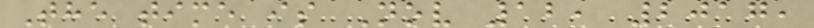The time is Nov 12, 2017,
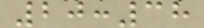20:38
